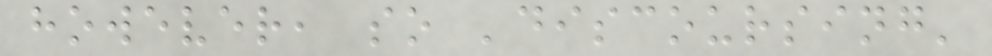however, so 'discoursing'
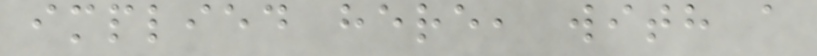implied here, with a
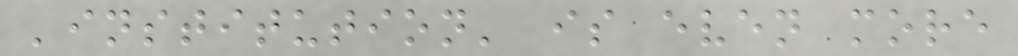'institution' is even more
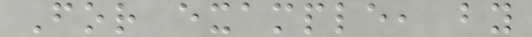For example, by
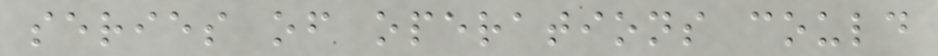series of operations could
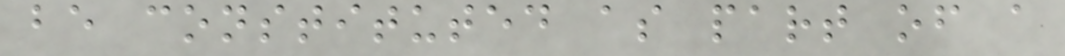be constituted as part of a
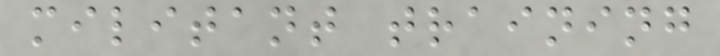militant training
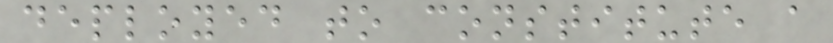deployed to constitute a
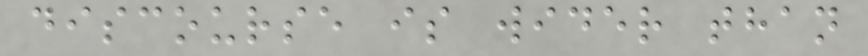discourse is wider than
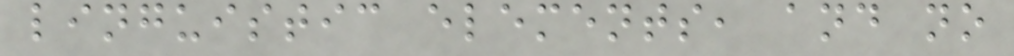linguistic elements, and no
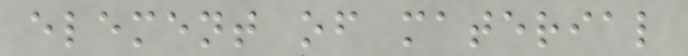element of material
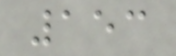153
